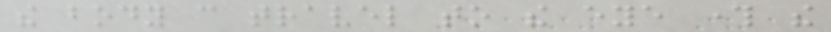the body can travel to the eye through the
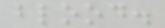blood.
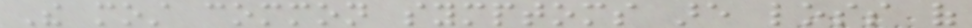The most common symptoms are loss of
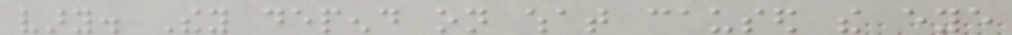vary. They depend on what caused the eye
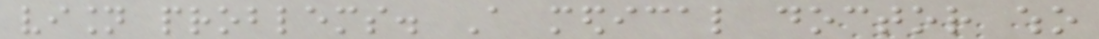vision problems. A medical doctor who
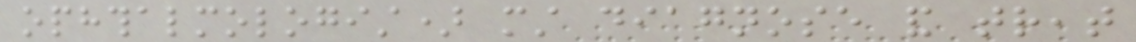ophthalmologist) must diagnose and treat
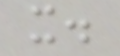it.
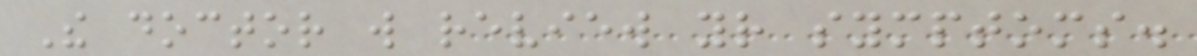The doctor will review your symptoms.
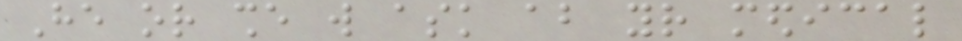He or she will ask about your medical
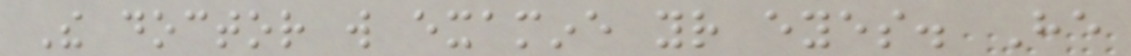The doctor will examine your eyes. He
